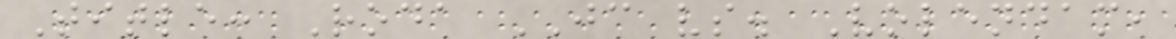Title: Roda JC vs. Volendam,
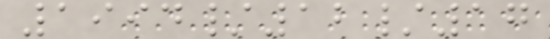1994/12/17
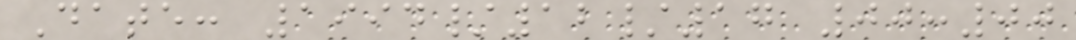Date: 1994/12/17 00:00
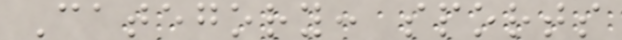Category: sports
